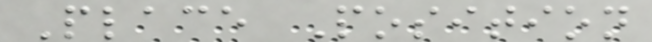Place Position
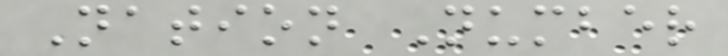Nation Number
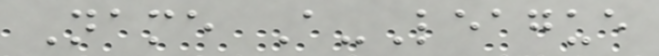Name A-League
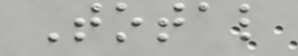Total
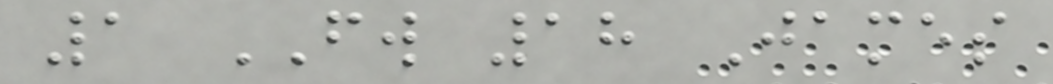1 FW 18 James
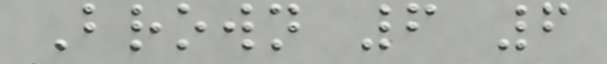Brown 6 6
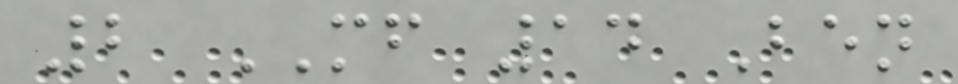2 MF 14 Ben
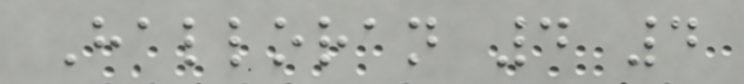Halloran 4 4
